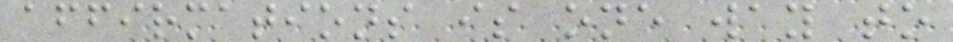affirmations is one way to
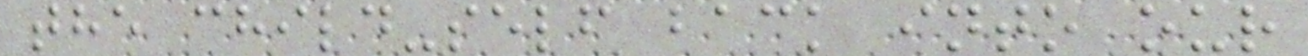the child-self back into our
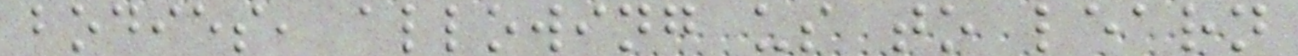bodies, allowing us to learn
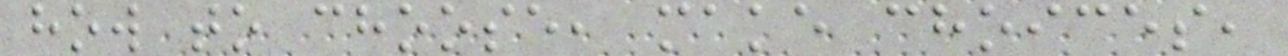how to choose, make choices,
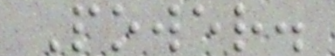Power.
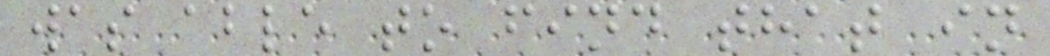was able to find that in
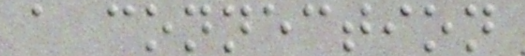a connection
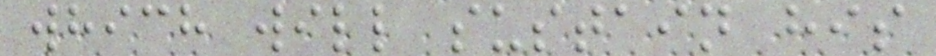which will sustain his
